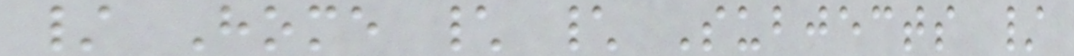/ Home \ \ Subjects /
